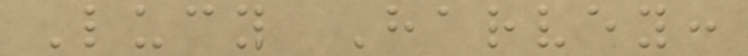Lucy Harvey:
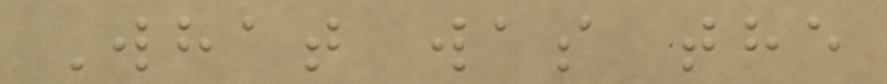What was the
